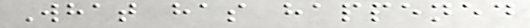What has happened
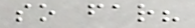so far?
